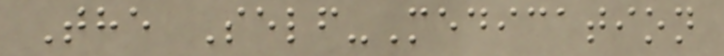The Self-Medication
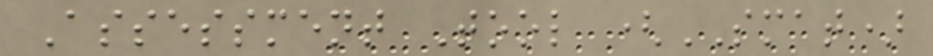Assessment Tool (SMAT)
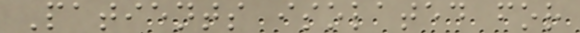Patients isolated for
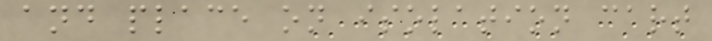and place on isolation cart
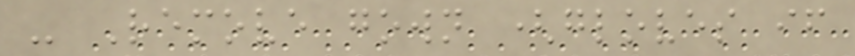- Remove gown (gloves if
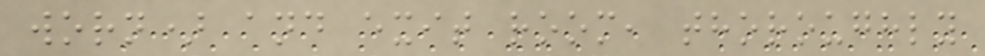worn) and exit room, thoroughly
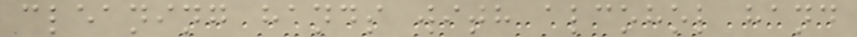cleaning hands with alcohol hand
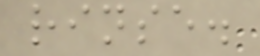rinse.
